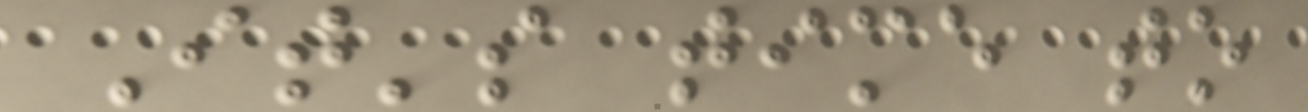It's time to
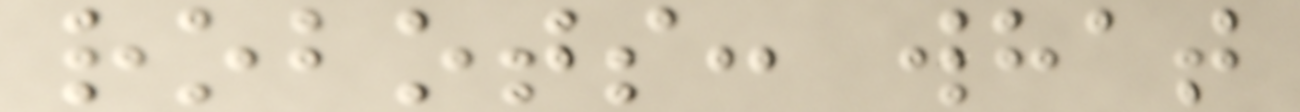robots: what
